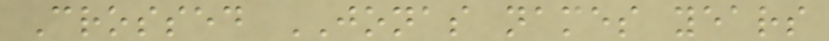Crossed JONAS names years
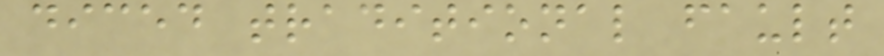diced traditional fault
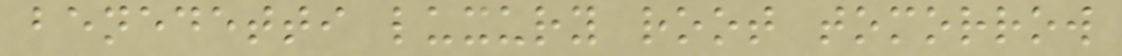benedetti luxury root tomorrow
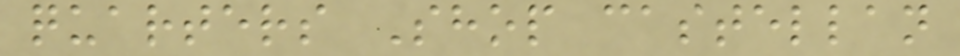quarters Shop castellan
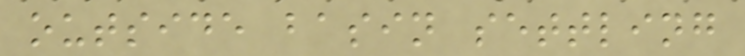outside basin settling
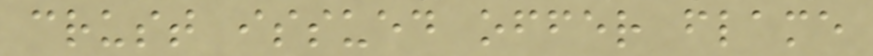crust issued offer flame
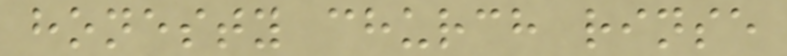honesty church rinse
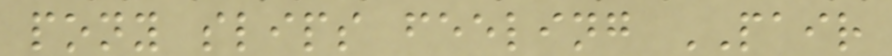pony slips feeling PAIR
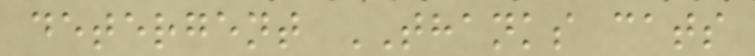detergent THANKS cats
